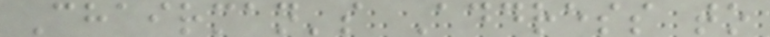Chairman's Address to
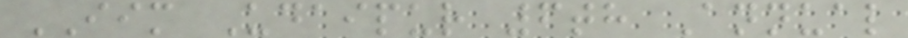IIM Udaipur 6th Annual
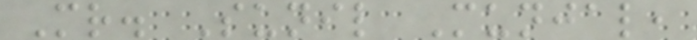Mr. Sunil Munjal,
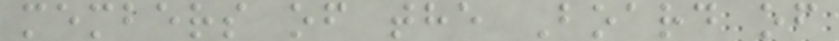members of the Board of
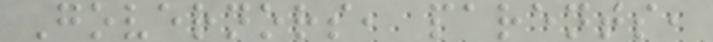Governors, parents,
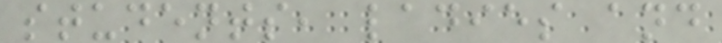students, ladies and
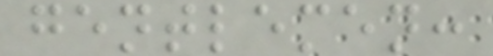gentlemen:
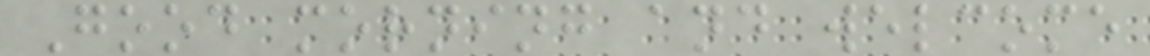Good morning and welcome
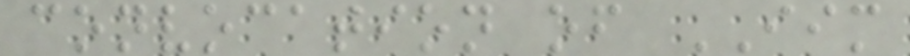convocation of IIM
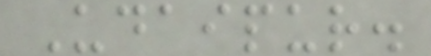Udaipur.
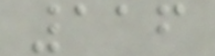116
